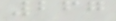267
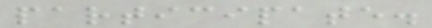participate.
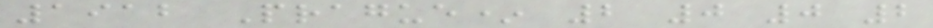1912 Prague* 2 0 0 2
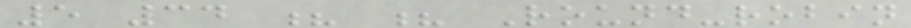5 34 ? ? Round-robin
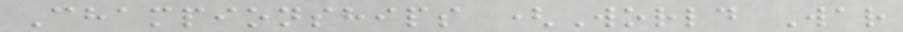Championships (World War
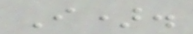I).
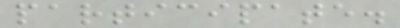participate.
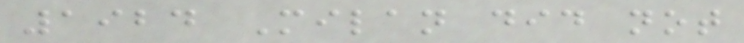1924 Milan did not
